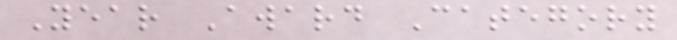Year Award Category
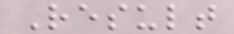Result
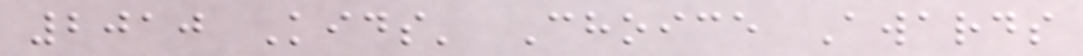2010 Kids' Choice Awards
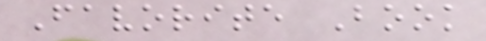Favorite Book
